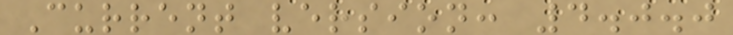Current version: 4.0.0
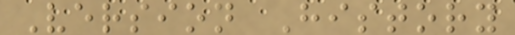Version History
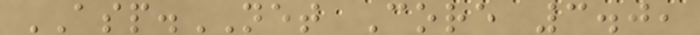ASP.NET Core 3.0,
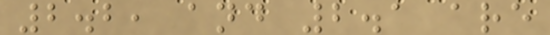2.2, and 2.1 are
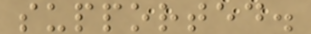supported.
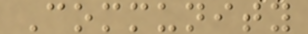Community
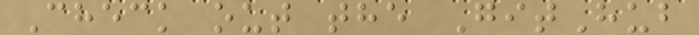Check out the GitHub
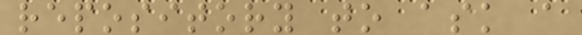repository to ask a
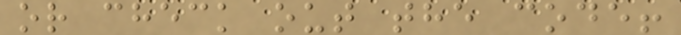or check out the code!
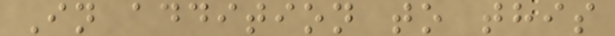In addition to this
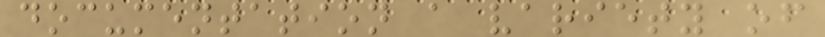documentation a variety of
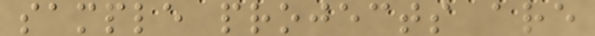sample projects are
